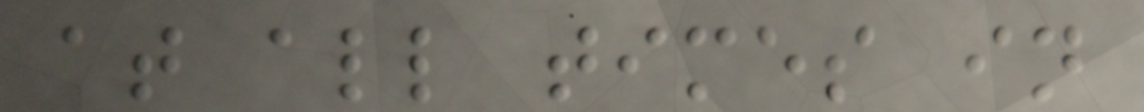at all times in
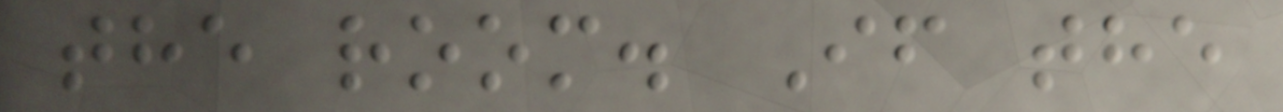the room. If the
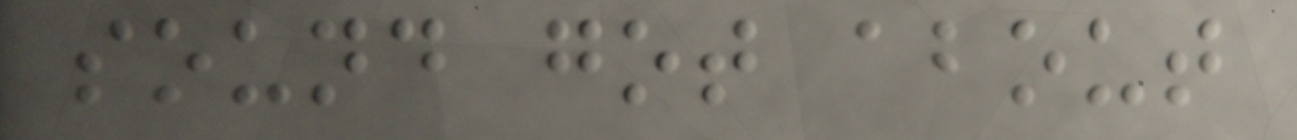sound got about
